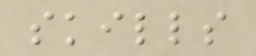skills
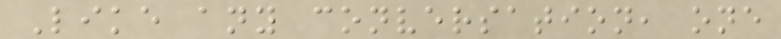Like any conversation, one
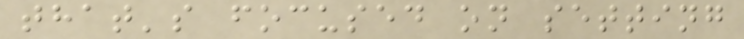that's focused on setting
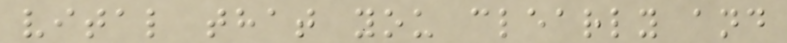vital that you clearly and
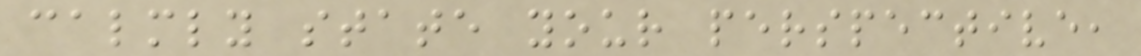calmly state your perspective,
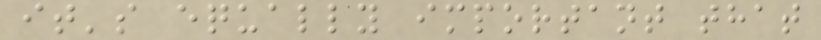it's equally important that
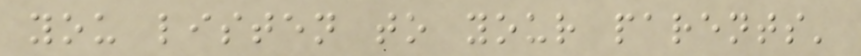you listen to your parents'
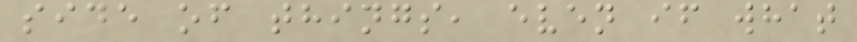side of things, even if what
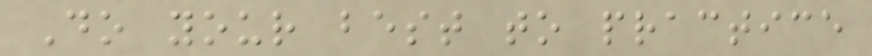Do your best to practice
